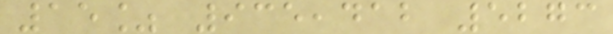15% 935,412 5273
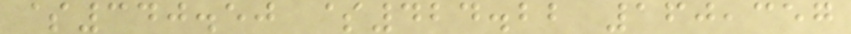$340.50 $424.22 160,357
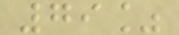79%
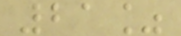21%
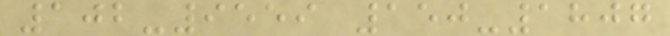102-9559 150-1807
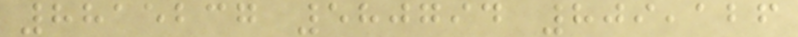8815237 580794 809,126
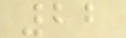22
